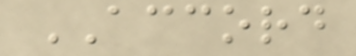ACCORD
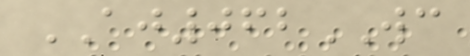AJ062WC
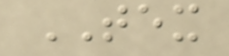TEX
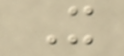X
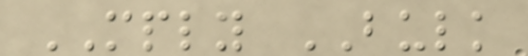MPLY BULK
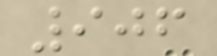906
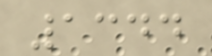1344
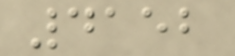4152
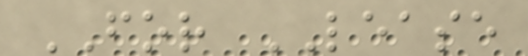FOR LEASE
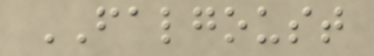FALGOUST
